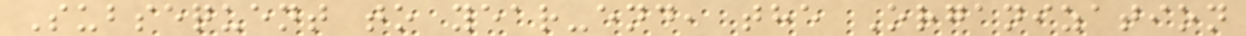Subsequent to year-end, the Organization
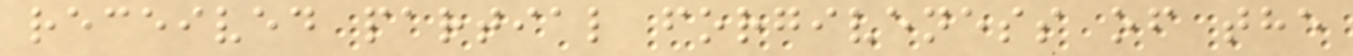received partial forgiveness of the
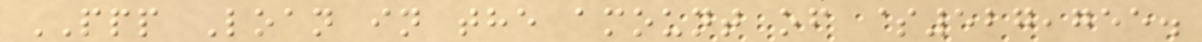PPP Loan in the amount of $527,755.
